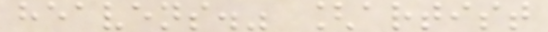heavens." [artist
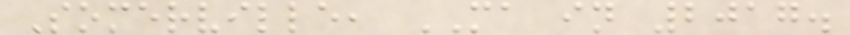Somerville, MA in 2017.
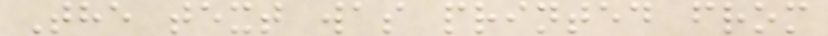The text was printed from
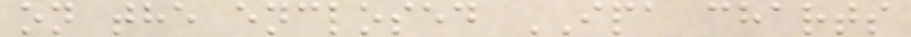on the enclosed IPA charts
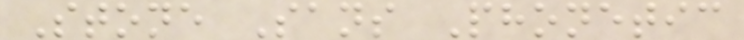Stone Sans Phonetic
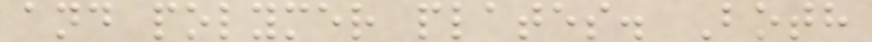and polymer plates. Both
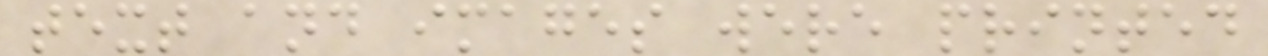text and images were printed
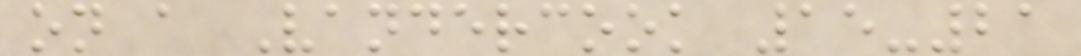on a Vandercook 15-21
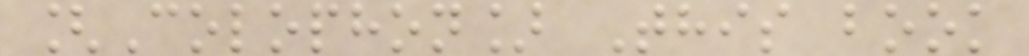[Colophon] This book
